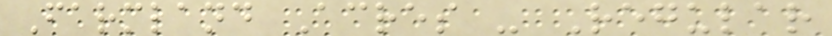Farmland Acres - Regular
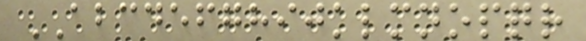ABCDEFGHIJKLMNOPQR
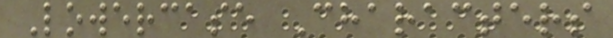Lowercase Characters
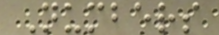Numbers
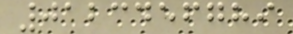0123456789
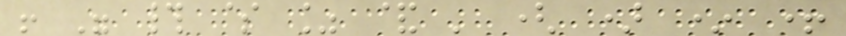! " # $ % & ' ( ) * +
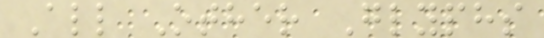All Other Glyphs
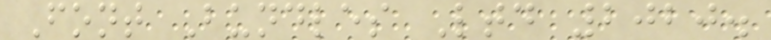Font Bundles Ltd 2020.
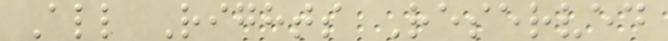All Rights Reserved
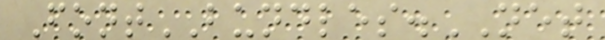FontBUNDLES.NET
